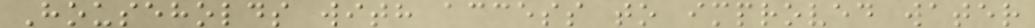Households with access to improved water
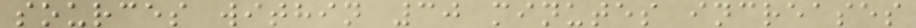sources within 30 minutes increases
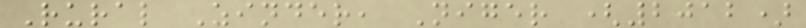Rural Zinder, Niger (2012)
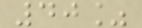40%
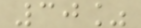30%
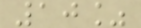10%
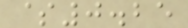$0.25
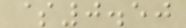$0.50
